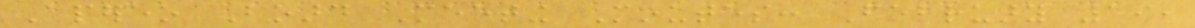Apereo Board Meeting Minutes: February 19,
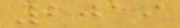2019
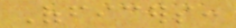Officers:
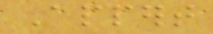Appert
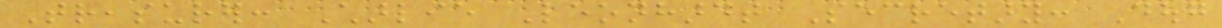Treasurer: Charlie Leonhardt Secretary: Doug
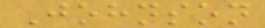Johnson
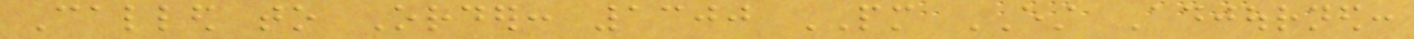Called to Order: 1300 PM EST Adjourned:
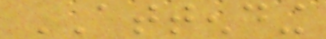ATTENDING
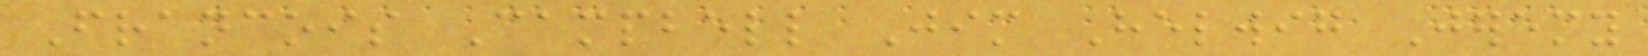Francois Campbell Jim Helwig Jeremy
